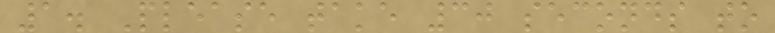1. Please take 30 seconds to
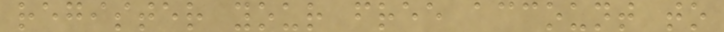register your free account to
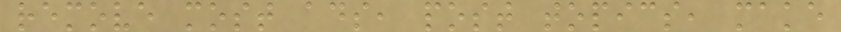remove most ads, post topics, make
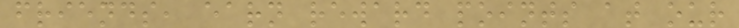friends, earn reward points at our
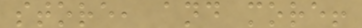store, and more!
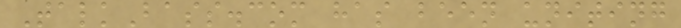TalkBass.com has been uniting
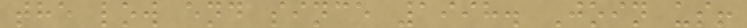the low end since 1998. Join us!
